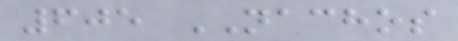605 NACHOS
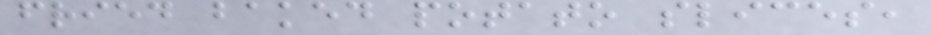fried baked potato slices,
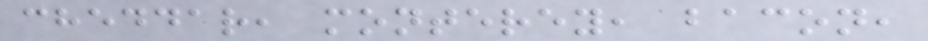cheddar, monterey, bacon,
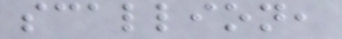scallion,
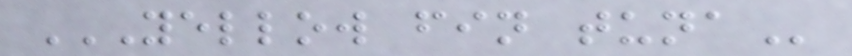YELLOW FIN TUNA
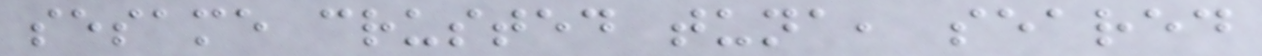sesame crusted tuna, seared
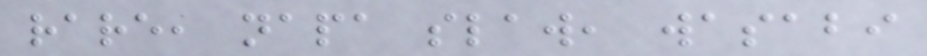rare, napa slaw, wasabi
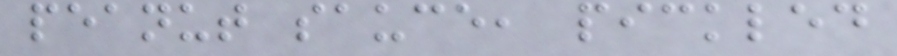peanut sauce, pickled
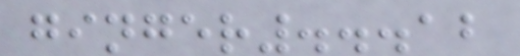ginger...12
